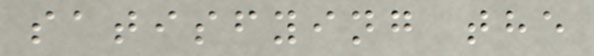satisfying the
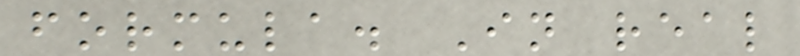formula. In real
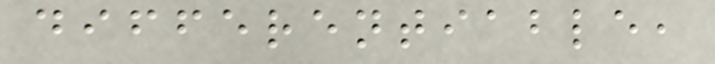differentiable,
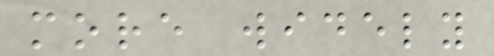more widely
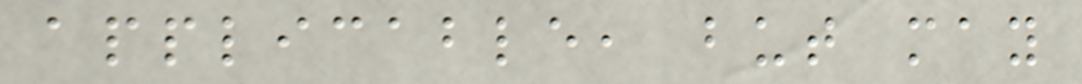applicable, but may
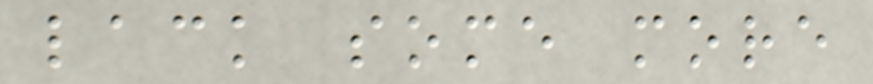lack some more
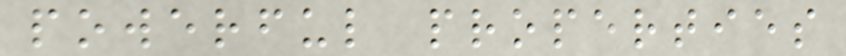powerful properties
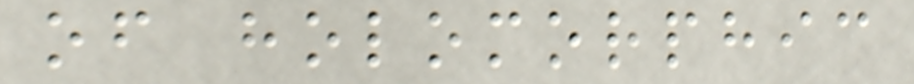of holomorphic
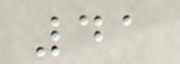41
